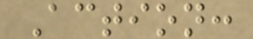Action:
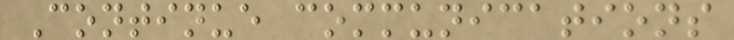Continue communications
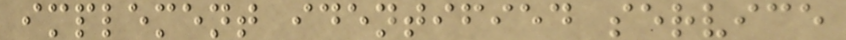implement identified service
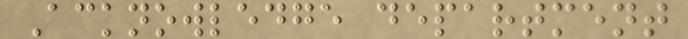Acknowledge department
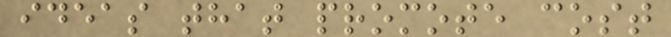ideas that promote cost
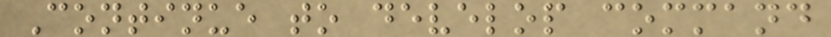Continue to develop command
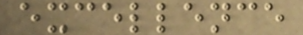excellence
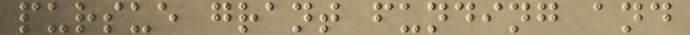pursue grant funding and
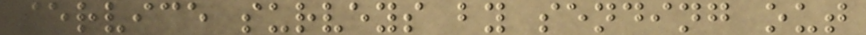service surveys by sending out
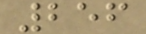256
